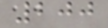200
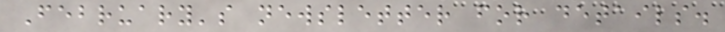February's newsletter for details.
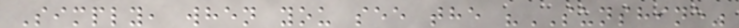Simply, when you see the "SUNSHINE"
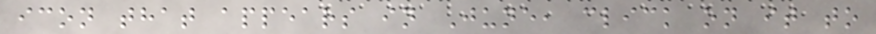icon that appears in June, click on it to
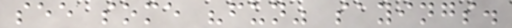see some "fun" sayings.
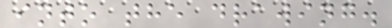into the drawing.
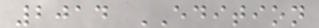2014 EDITION
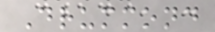Drummond
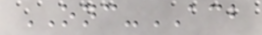ONC-ACB
